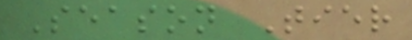Season Tier
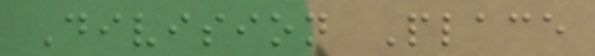Division Place
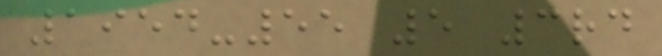1954-55 5 3rd
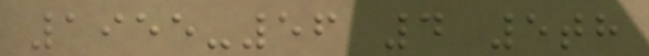1955-56 4 5th
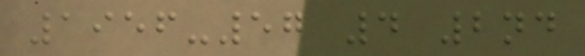1956-57 4 2nd
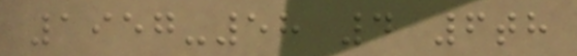1957-58 4 6th
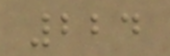224
